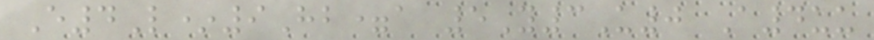E4L*9Hb=a 5Y3U0 A4uu
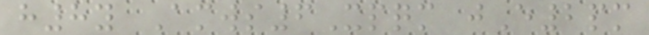h8y Amws6Xpqm jE2pm
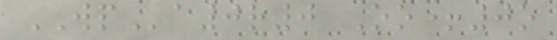WPa0r0 Oo+0o
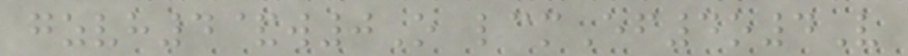gzvh4&w0O lcmEf4o4V
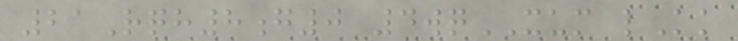21Rqh8g0 4wqXUM lKk
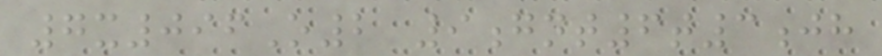7x096O2 9gnt6t3jh
